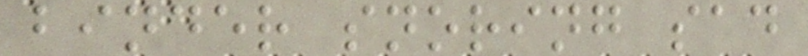binder snoring sad
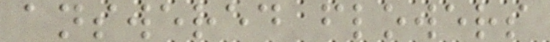answered flowers
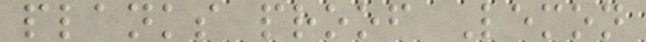planks proof Lemon
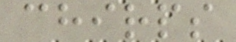chirps
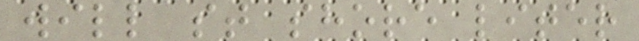will st shore liter
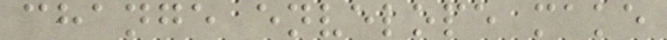change envelope make
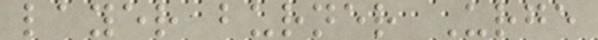layer burner Urge
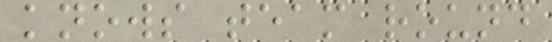knows team round
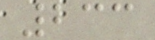233
